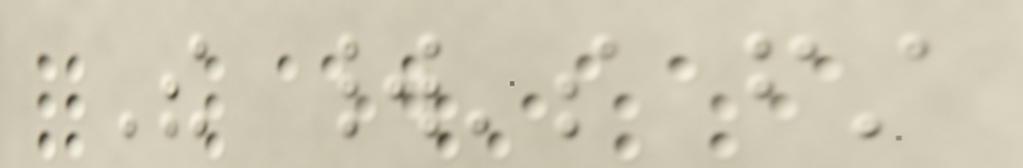The world's first
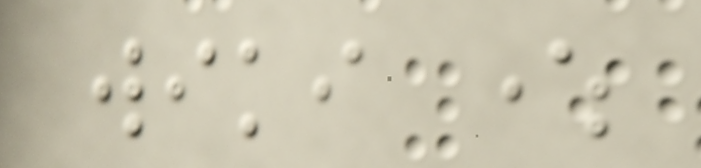wiki where
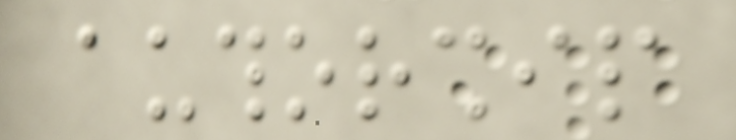authorship
